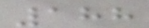188
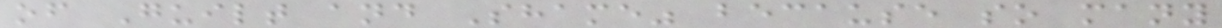of Guilt and Shame" because so many
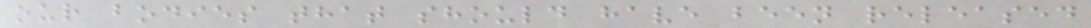our bodies that should have been released
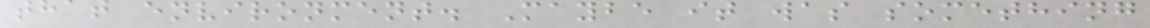that environment. Maybe it was something
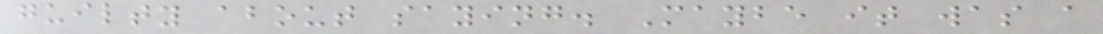guilty about saying. Maybe it was a
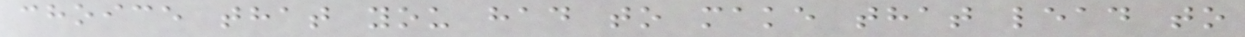choice that you had to make that lead to
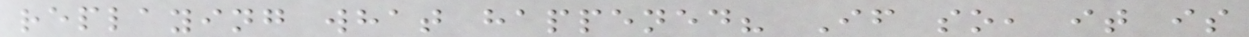replaying what happened? If so, it is
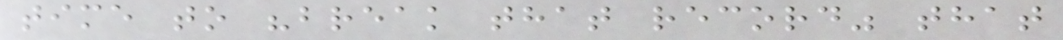time to "break that record" that
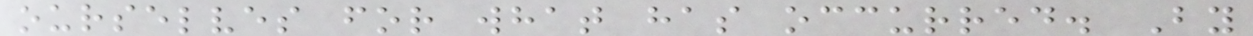ourselves for what has occurred. By
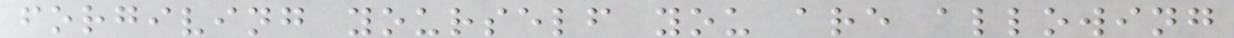forgiving yourself you are allowing
